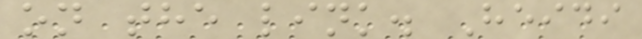on the link. Heidi
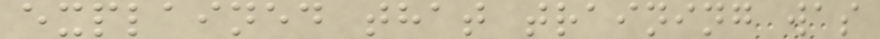explained that training was
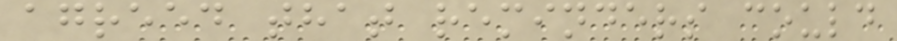agreed that reminders could
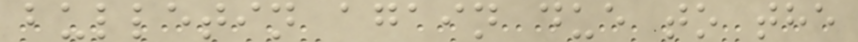bulletin again due to the
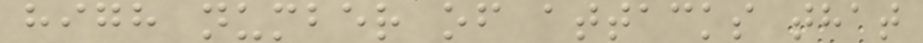high number of attacks that
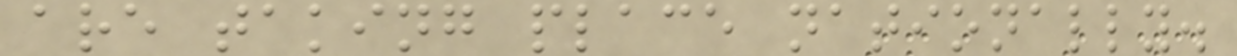are taking place nationally.
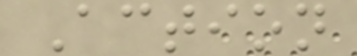Action
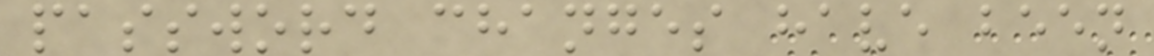password changes have been
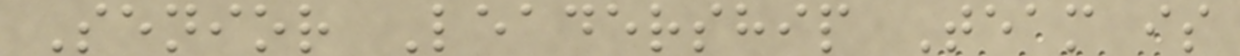Senior Leadership Team is
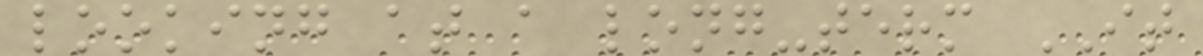looking at a long-term IT
